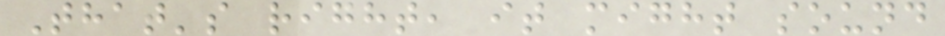That's right, it might sound
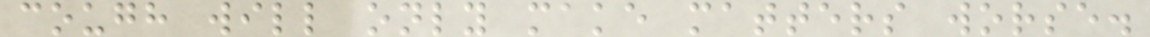cough will only make matters worse.
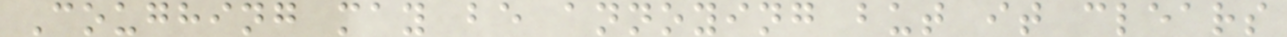Coughing may be annoying but it clears
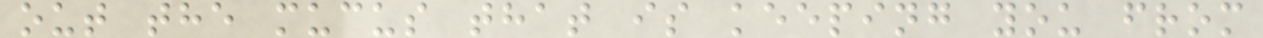out the mucus that is keeping you from
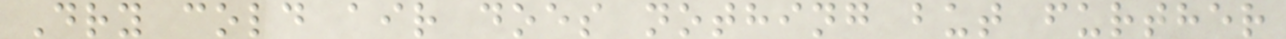Dry cold air does nothing but further
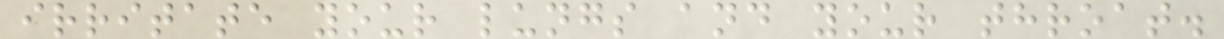irritate your lungs and your throat.
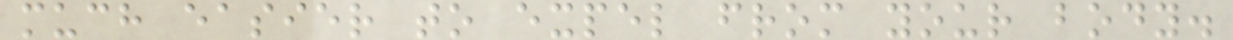much easier to expel from your body.
